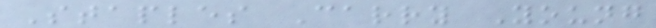Staples Carry Young
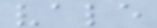vale
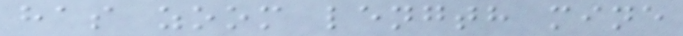has zoom length mine
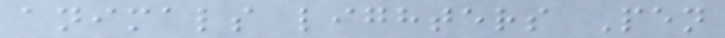animals lighters Pen
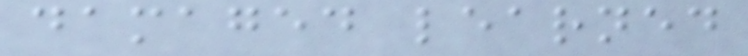damaged learned
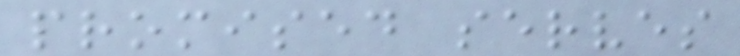promised serves
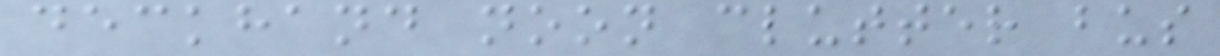deckhand noon clutter bus
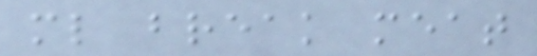ml break meat
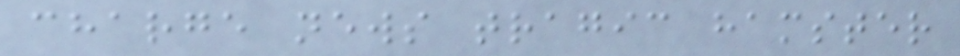charge news tragic hamster
